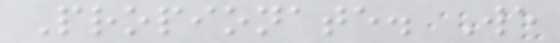Propionate. We
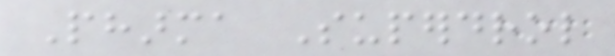Pharma Superdrol
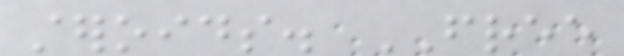steroids. FREE
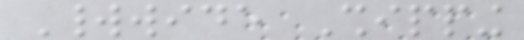Worldwide Shipping
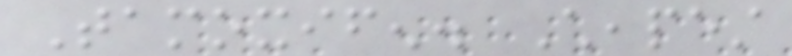Tamoxifen. Cheapest
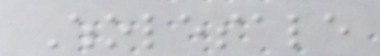Wholesale
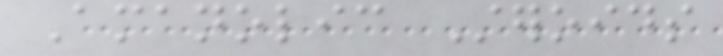Amanolic Steroids
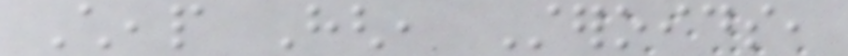Cheap Hgh, Steroids,
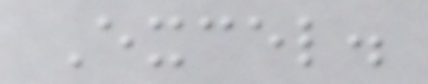Excel.
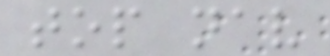top nav
